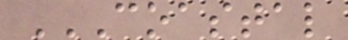COASTAL
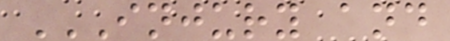INJURY AND
